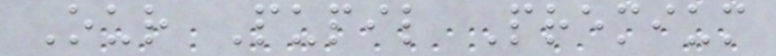Our Pupil Premium
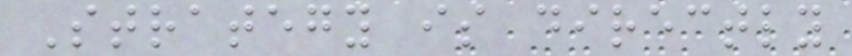Strategy is directly
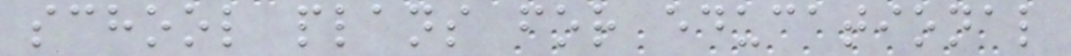school plans for educational
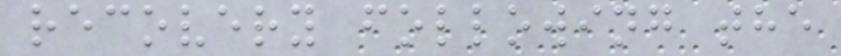recovery following the
